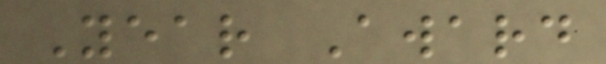Year Award
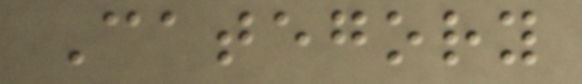Category
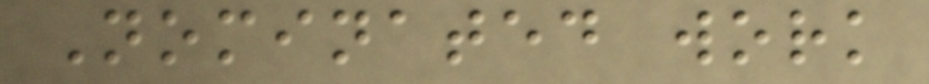Nominated work
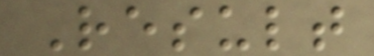Result
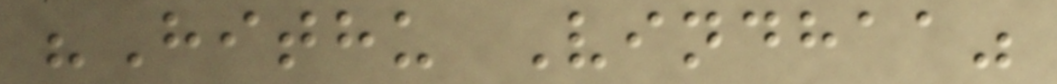"Hithu Vindhaa"
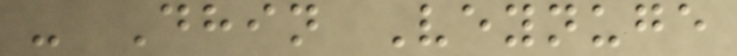- Dhin Veynuge
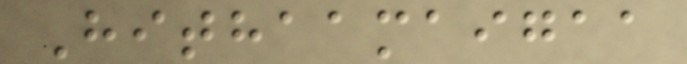Hithaamaigaa
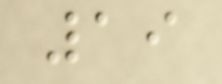19
